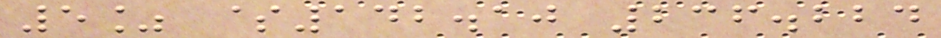5% $142.10 236.224
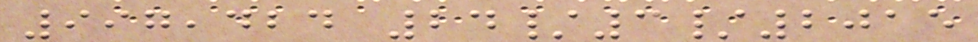997,424 24/3/2015
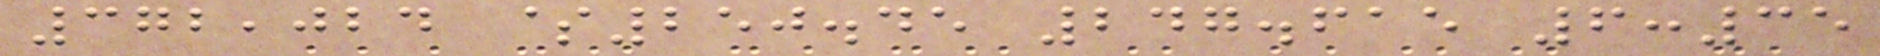372,024 $250.45 247.615 6:35
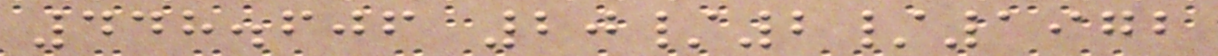448.606 20/2/1972
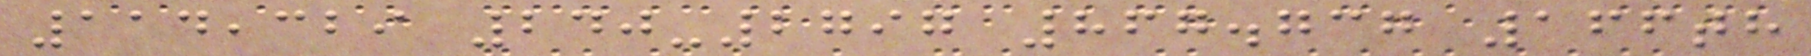114,329 240-2797 867.737 166th
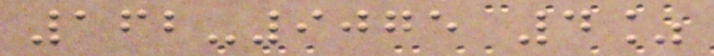162-9075 4%
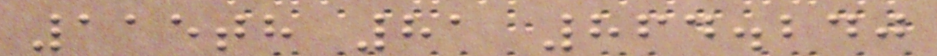115th 81 864.240
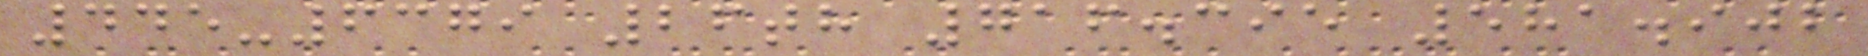445-6379 26th 716.395 581.902
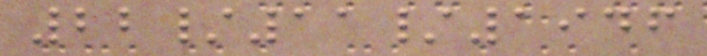22/11/1946
